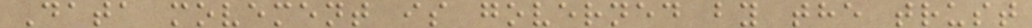Data movement is governed by the trust
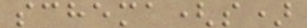schema(s)
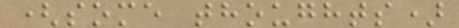(some thoughts)
